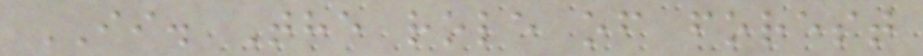II. The role of forest
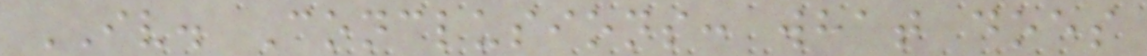IV. Conclusions: what does
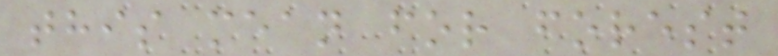this mean for forest
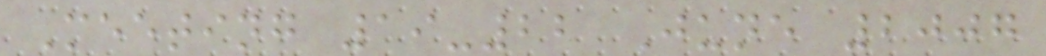Meeting 19-22 June 2007
